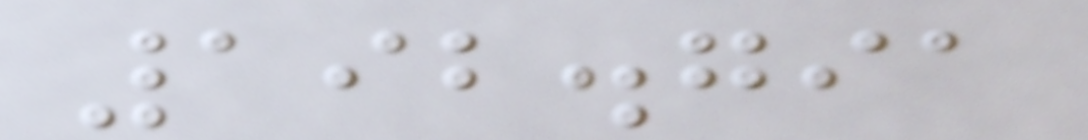192.791
